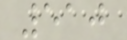510
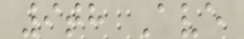9th Ave
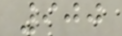900
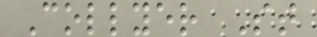Collyer St
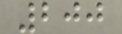200
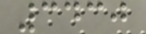3430
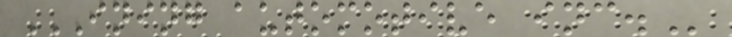INING AUTOMOTIVE INC.
